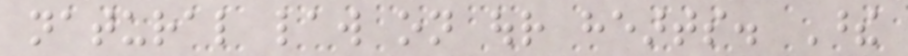natural law on our hearts. These
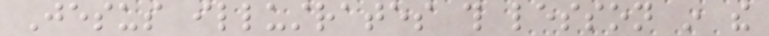Jesus illustrates this lesson in the
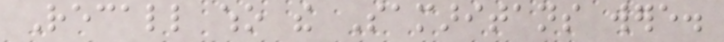Recall who the Samaritans were.
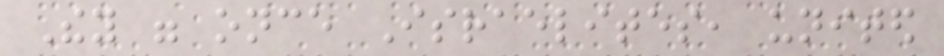They were once Israelites, united
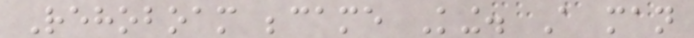Rehoboam became King. A man
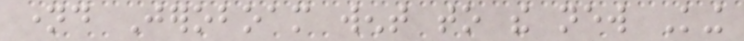named Jeroboam went to the new King
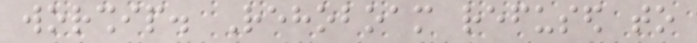worship. Rehoboam refused to
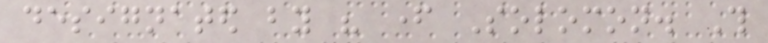designated by his father Solomon. This
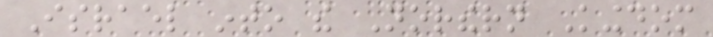Israel into the Northern Kingdom
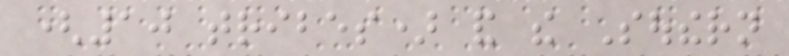(10 tribes) and the Southern
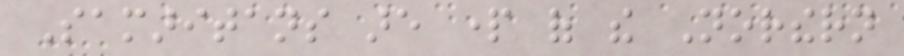Samaritans are part of the Northern
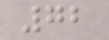72
